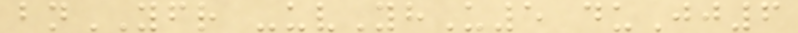bnYFR -uvYhU5 duJj6
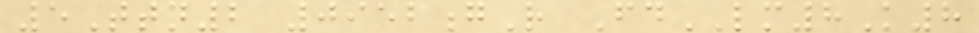5Ttn2 0952gR FdLM8K8
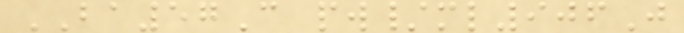BA57C pw/ml906J
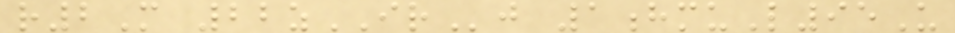r2M 22zIRj 1hmuL95U
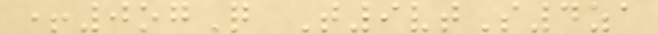+0ogQ T9vtS4za
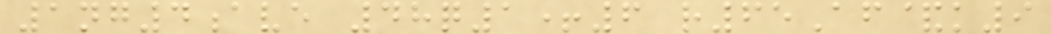1ng4ave 48q1+6 r65Af&k9
